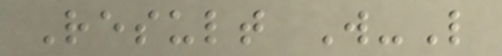Result W-L
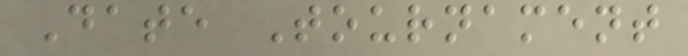Date Tournament
